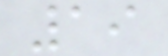19
